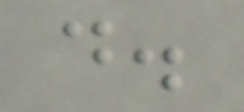d.
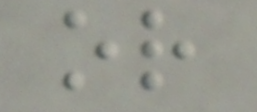or
